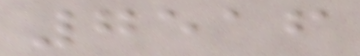7516
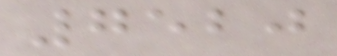7520
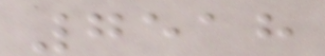7518
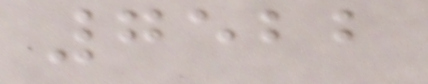7522
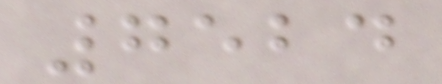7524
